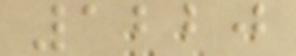1220
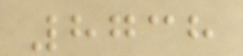8738
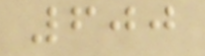600
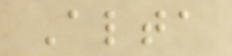Alta
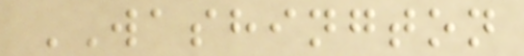WASHINGTON
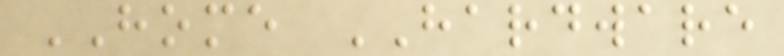HOME HARDWARE
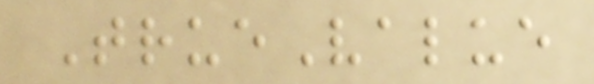TrueValue
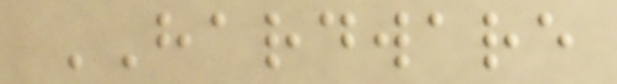HARDWARE
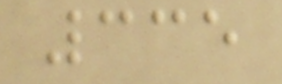335
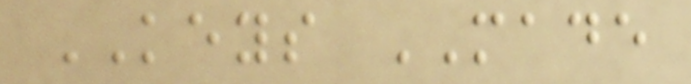KEYS MADE
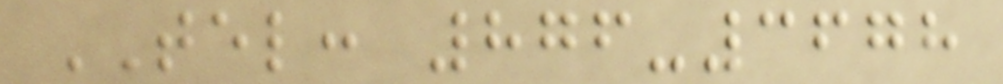TEL: 876-3678
